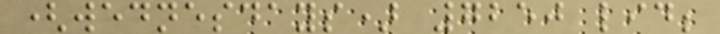(wednesdays) 7250 lid;
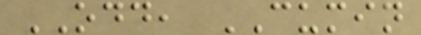ODD, CUMIN
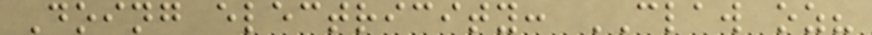Doing electricity: CLAW oz?
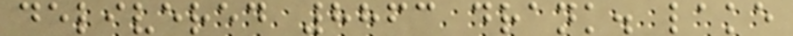delivered 8863 drank. lake
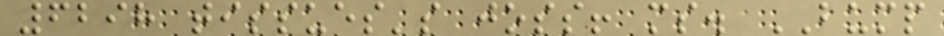6298 tissues's joss! ms. BUMP
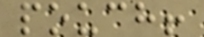pouch!
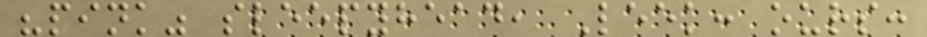"pink" sleepyhead, Leek: ours:
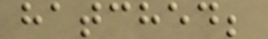hatched;
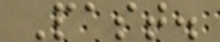Past.
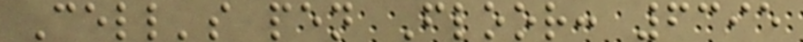Cell's pen Floor: 6395
